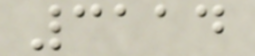3114
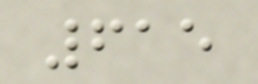615
